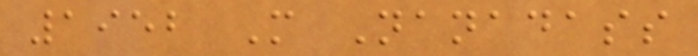1952 M Nanadass
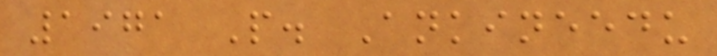1971 P. Ankineedu
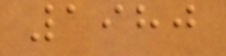1980
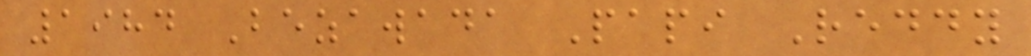1984 Bezawada Papi Reddy
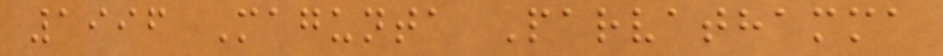1996 Magunta Parvathamma
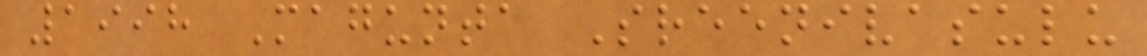1998 Magunta Sreenivasulu
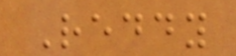Reddy
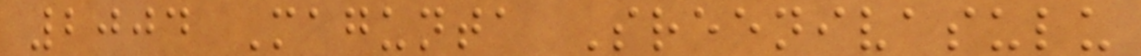2004 Magunta Sreenivasulu
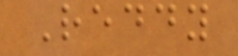Reddy
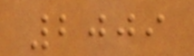2009
